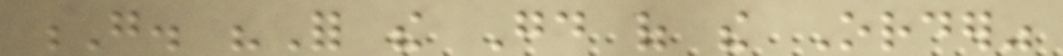G. "For the Good of the Order"
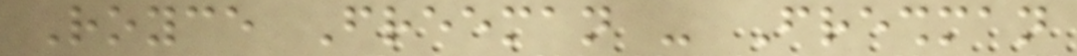Royce Freeman - Freshman
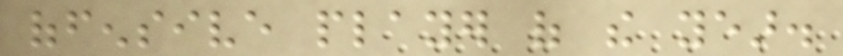offensive player of the year.
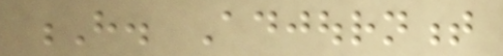H. Adjournment
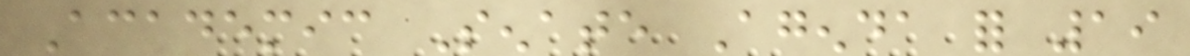Academic Senate Agenda for 19
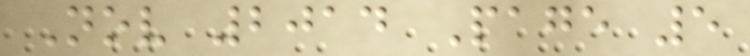Nov 2014 Page 5
